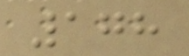178
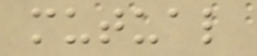mutual
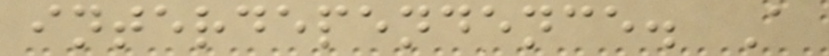interdependence. A
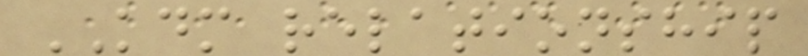KDM relationship
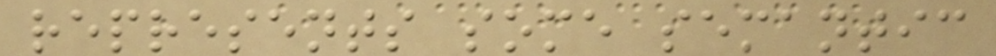represents some semantic
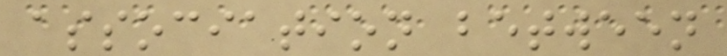association between
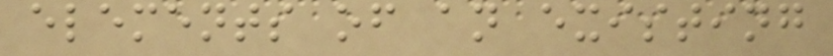elements of an existing
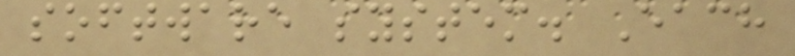software system. Each
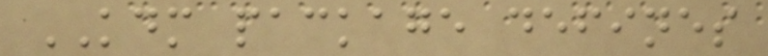KDM package defines
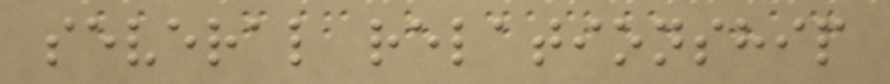several relationship
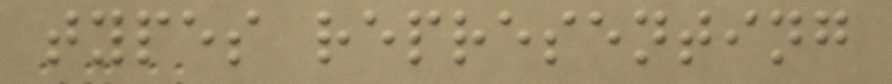types representing
